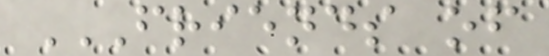FRIENDS OF
